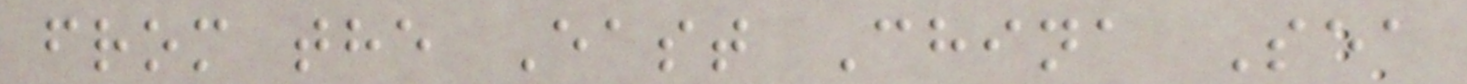from the East China Sea
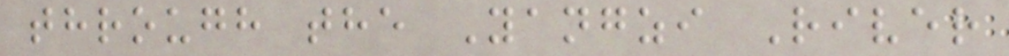through the Yangzi River
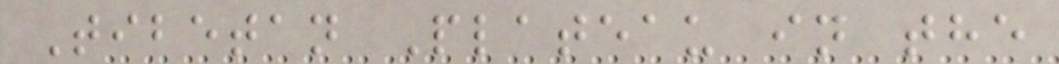Tibetan Plateau in the
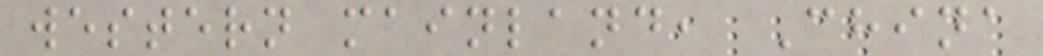western mainland, China
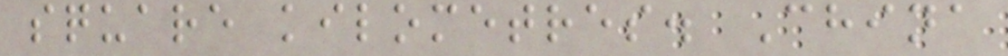square kilometres. China
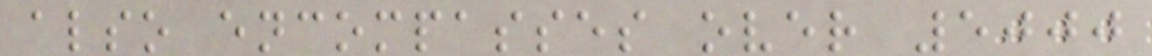also encompasses over 5000
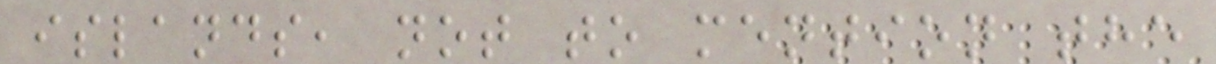islands, not to mention the
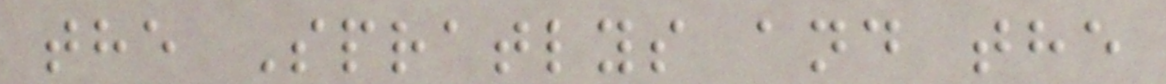the Spratlys and the
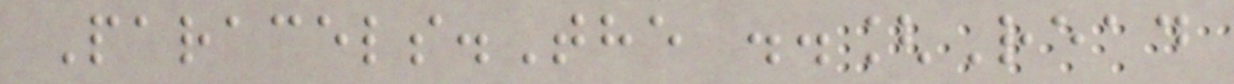Paracels.The ..[Read
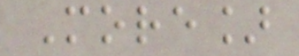More]
